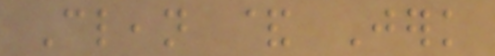Clean & Jerk
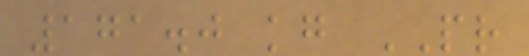171.0 kg PR
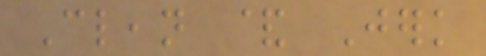Clean & Jerk
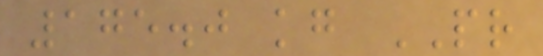175.0 kg PR
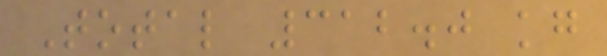Total 312.0 kg
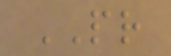PR
